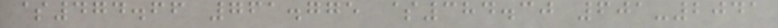$474.66 761.775 $384.30 601-2041
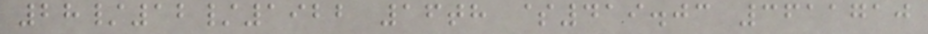28/12/1922 16th $419.03 3611710
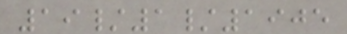19/1/1905
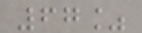67%
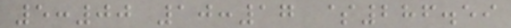5:00 10:17 $286.59
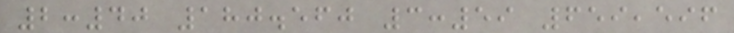2:40 180.560 3:59 659,596
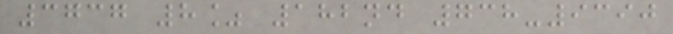3737 8% 182nd 738-9390
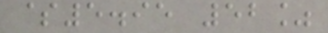$5.95 52%
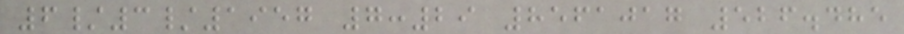6/3/1957 7:29 8561017 526.485
